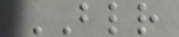BLR
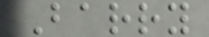Barry
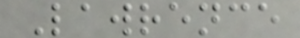Lawrence
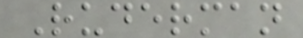Ruderman
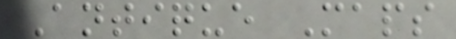Antique Maps
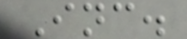Inc.
